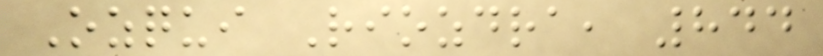Ozqui Riozdra, 844
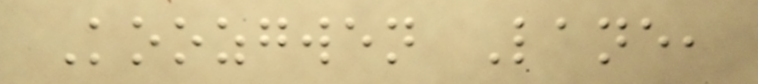Koozgwen Lane,
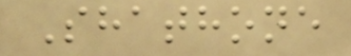Shathone
